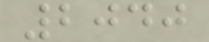2040
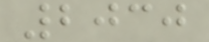2030
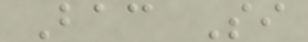Bac Si
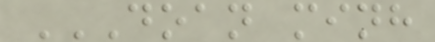DOAN MINH
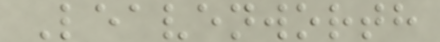Leavenworth
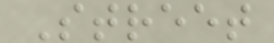Street
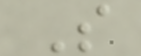S
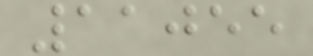11055
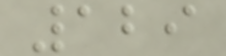129
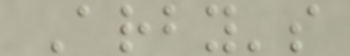Arby's
